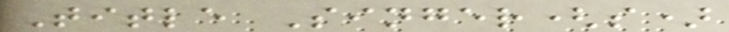Title Singer(s)
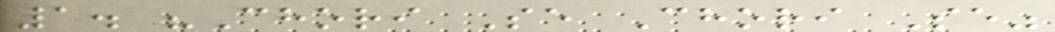1. "Chori Se Chori Se"
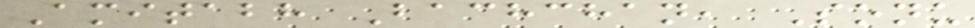Amitabh Bachchan, Sonu
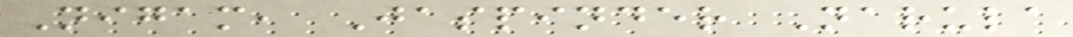Nigam, Jaspinder Narula
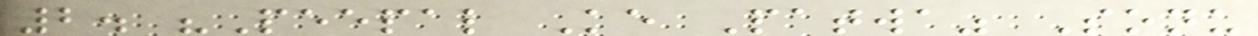2. "Peepal Ke Patwa" Sonu
